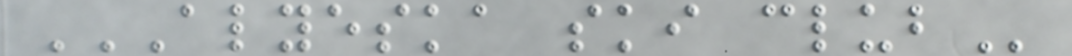ALYESKA SKI CLUB
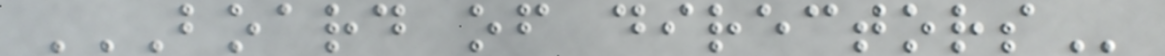BOARD OF DIRECTORS
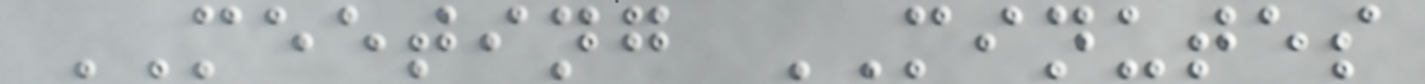MEETING MINUTES
